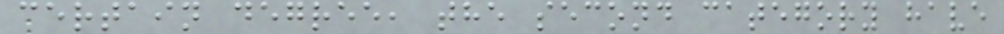certain degree, the second category have
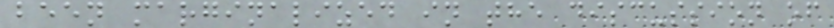been marginalized in the discussion of
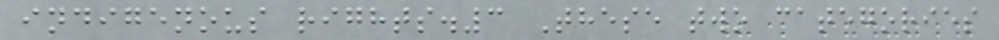indigenous rights.3 These two categories
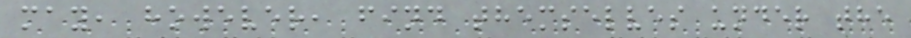may, however, find themselves under the
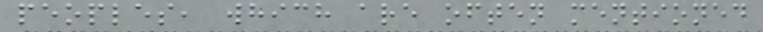peoples, which are often mentioned
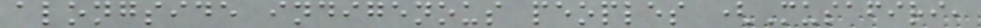alongside indigenous peoples (Musafiri,
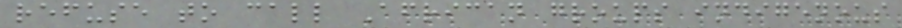refuse to call African groups indigenous
